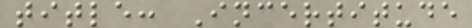title: Incertitude
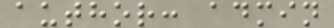author: admin
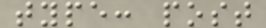type: post
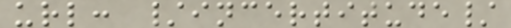url: /incertitude/
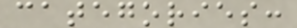categories:
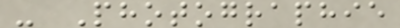- Photographie
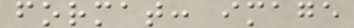format: image
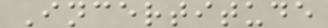Incertitude
